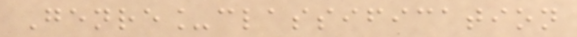Genre_classification
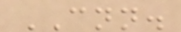CNN.
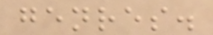genres.
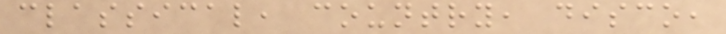classical, country, disco,
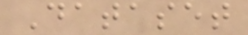Dataset
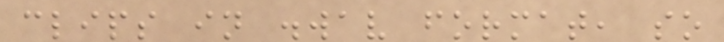clips in .wav format, so
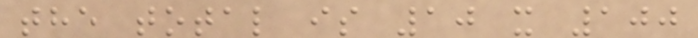the total is 10 x 100
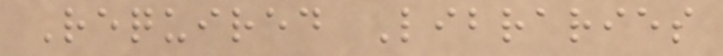Required Libraries
